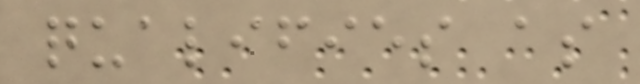qualifies as
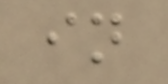in
